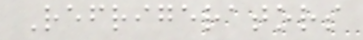Refrigerators
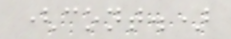(cont.)
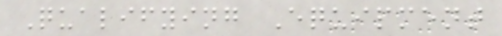Qualifying Equipment
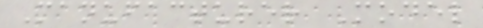Manufacturer Model
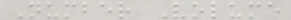Number Volume
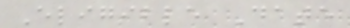Eligible Date
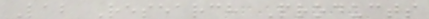Lab Research Products
